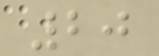20
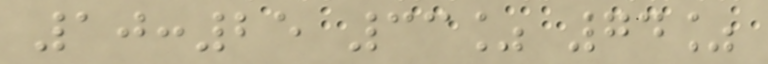10:25 33% 74%
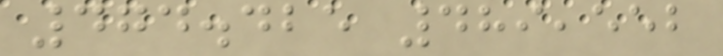474.425 489,552
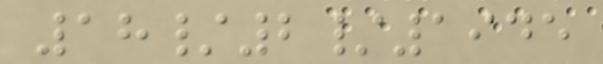18/2/1945
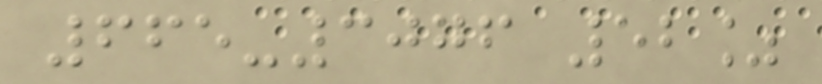665-3076 52%
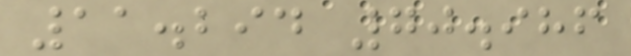11.294 70.986
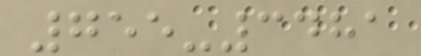755-3481
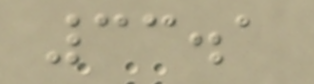33.1
